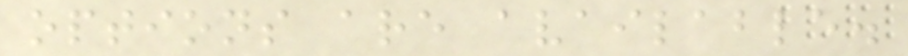options are available.
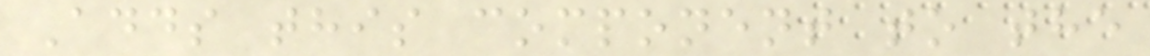Adds this component to the
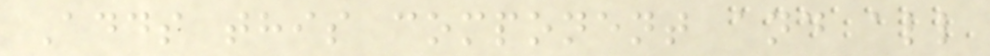Adds this component and all
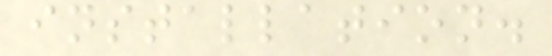installation.
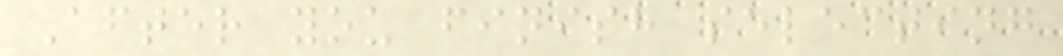After you finish selecting
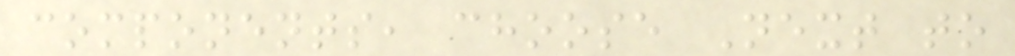components, choose Next to
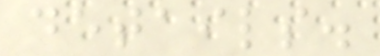details.
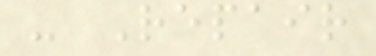- Repair
